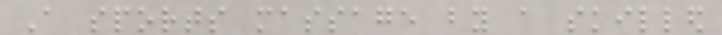A sports massage by a skilled
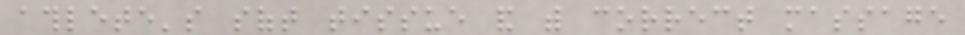athlete's soft tissue and with correct massage
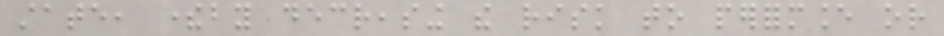state, thereby decreasing the risk to performance or
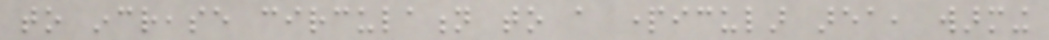to increase circulation to a particular area, warming
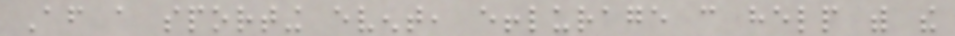After a sporting event, efflurage can help with the
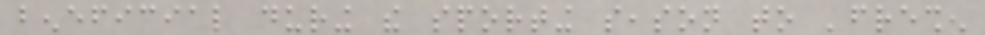beneficial during the sporting season to 'freshen
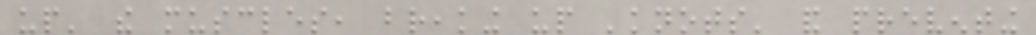up' the muscles, breaking up 'knots' and preventing
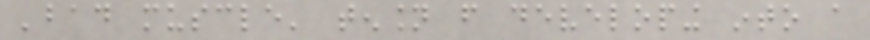'bad muscle' tension from developing into a
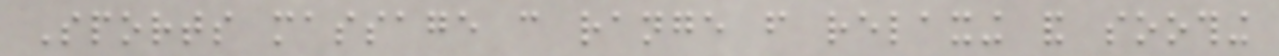Sports massage can range from relaxing and soothing
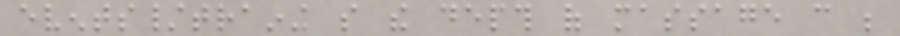events/training so the depth of massage can be
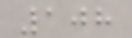108
